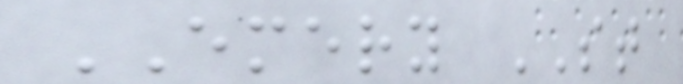EMERY ST
